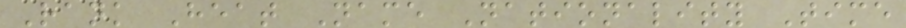Rank Heat Name Nationality Time
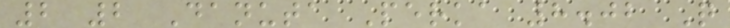2 2 Danuta Perka 8.02 Q
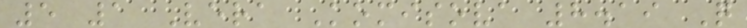5 1 Vera Komisova 8.19 Q
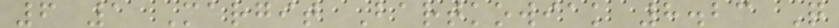6 1 Margit Bartkowiak 8.23 Q
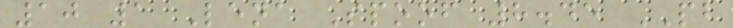10 1 Lena Spoof 8.45 PB
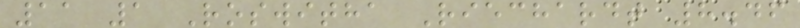11 1 Roswitha Riechardt 8.46
